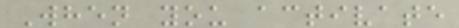When you activate
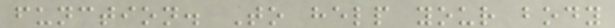function. To help your body
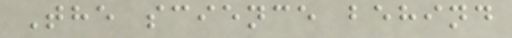The science behind
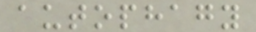autophagy
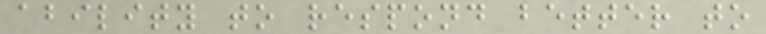ability to respond better to
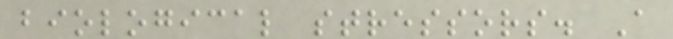biological stressors. A
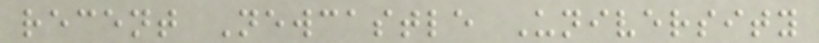recent Newcastle University
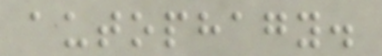autophagy.
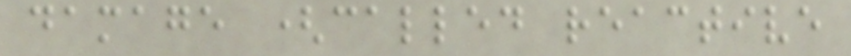damage (called reactive
